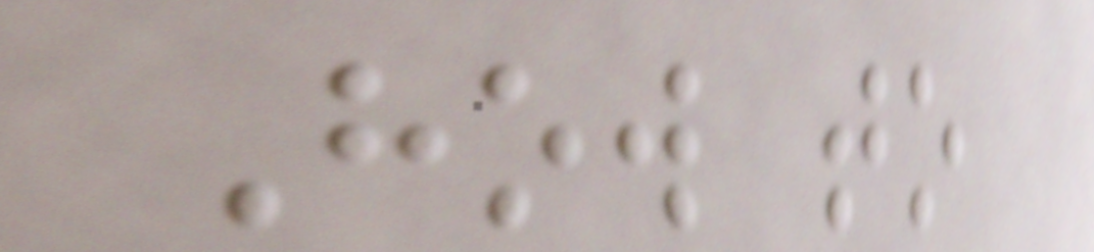How to
